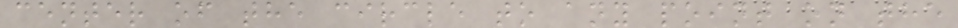center of the circle to any point on the
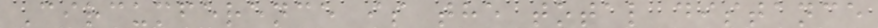Circumference is the total distance
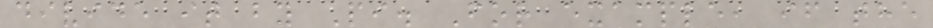divide it by Pi. For example, if the
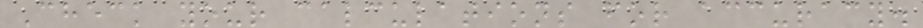Check your calculations for accuracy.
